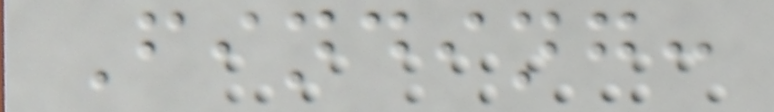Finding:
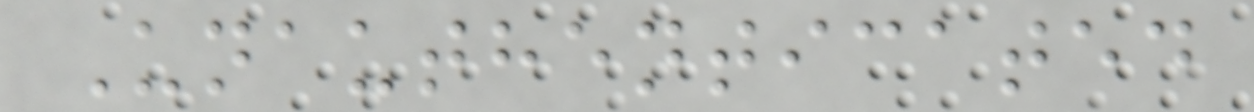Unauthenticated
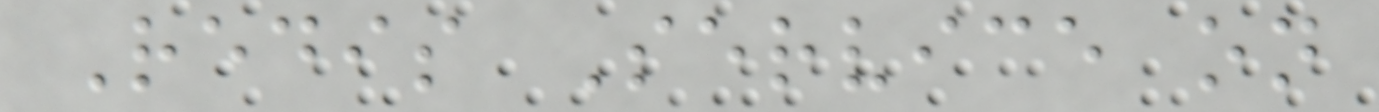Redis Service on
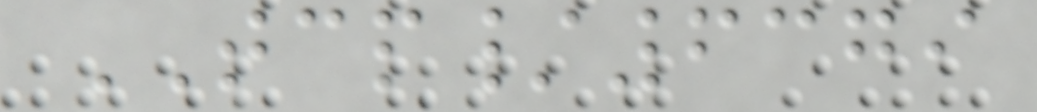TCP/6379
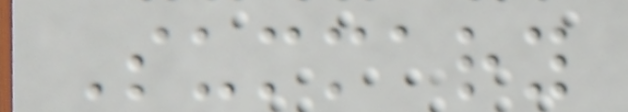Summary
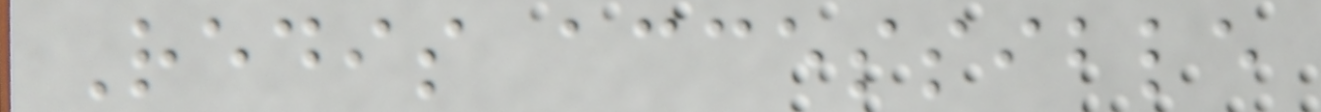Redis accessible
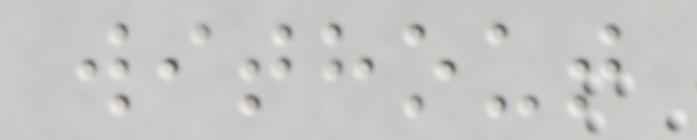without
